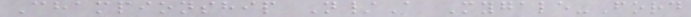Championship N/A Mygale-Ford
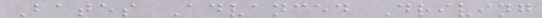Bates Advanced Driving
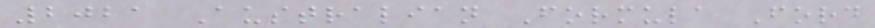2021 Australian Formula Ford
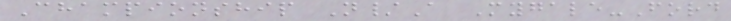Championship N/A Mygale-Ford
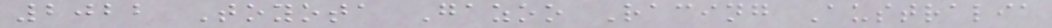2022 Toyota Gazoo Racing Australia
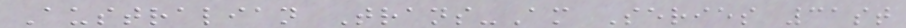Australian Trans-Am Series 31st
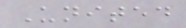United
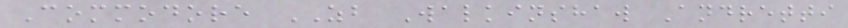Commodore ZB Walkinshaw Andretti
